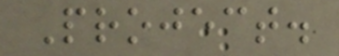Project.
